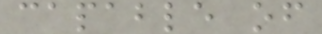capable of
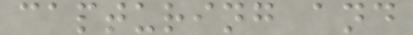capturing and
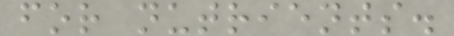for nutrients.
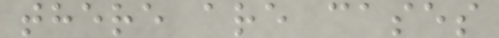there are cases
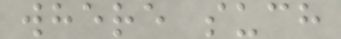where such
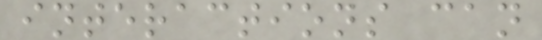interactions can
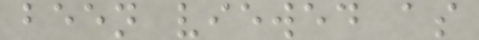been viewed as
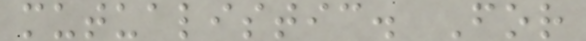mutualistic. For
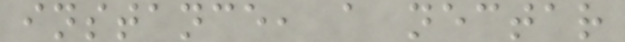instance, a nectar
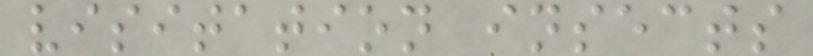visitation insects
